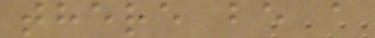there be a
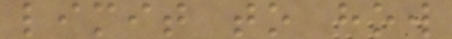limit to how
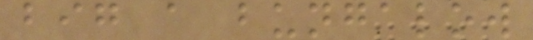big a bungalow
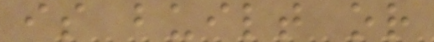is built or
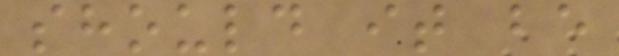should it be
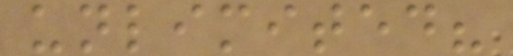unlimited?
